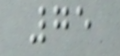75
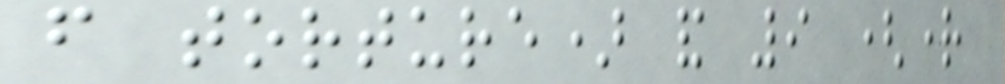from torture) and 9 (right
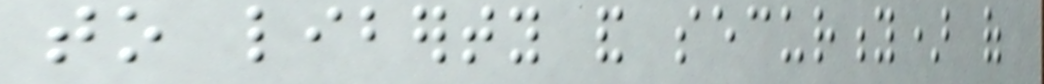to liberty and security) of
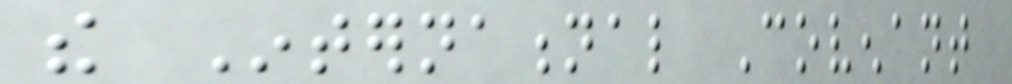the International Covenant
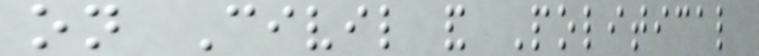on Civil and Political
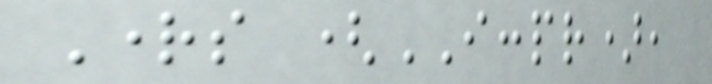Rights (ICCPR),
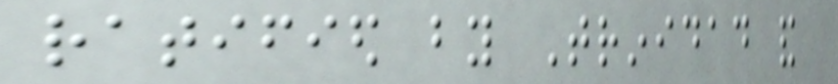ratified by Trinidad and
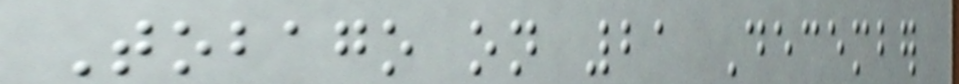Tobago on 21 December
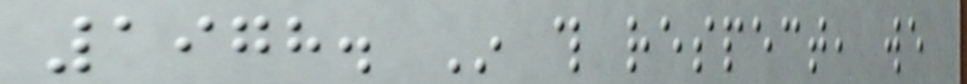1978. In this respect, we
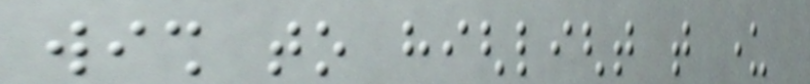wish to highlight that under
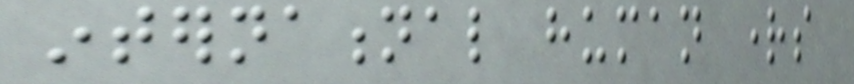international human rights
